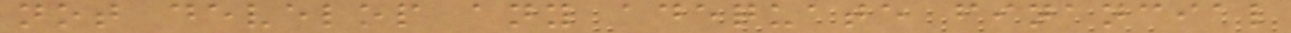not develop any adequate financial
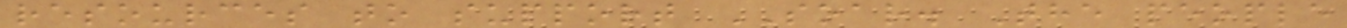resources to support SOAR. The people
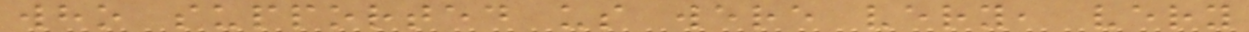who supported us were very, very
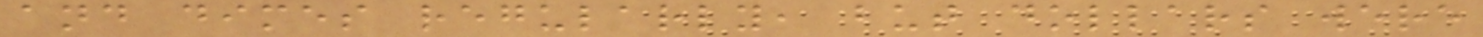and dimes regularly, but dollars were
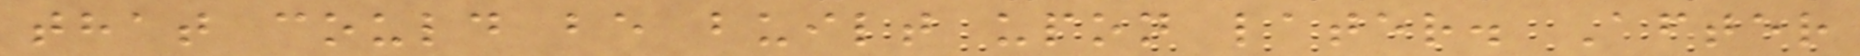that could be built upon later. After
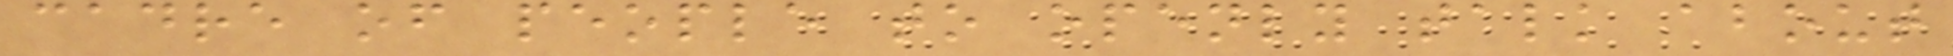cadre of people to openly talk about
